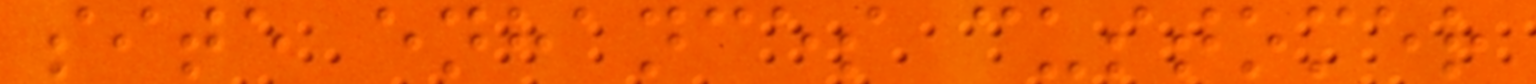site enhances customer
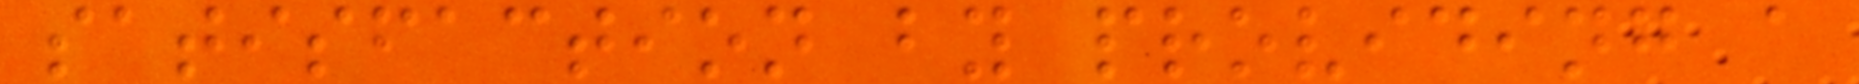satisfaction by providing a
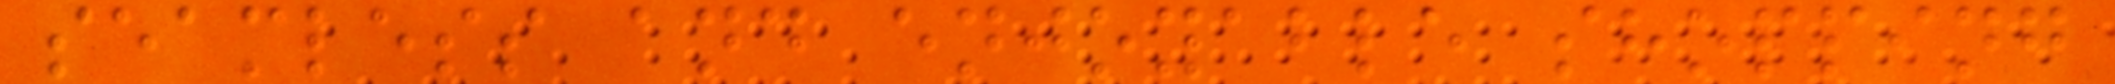seamless and enjoyable shopping
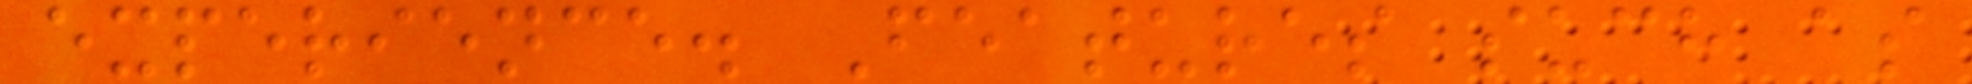experience. Features such as
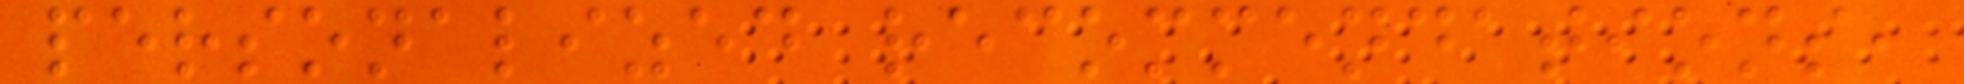personalized recommendations,
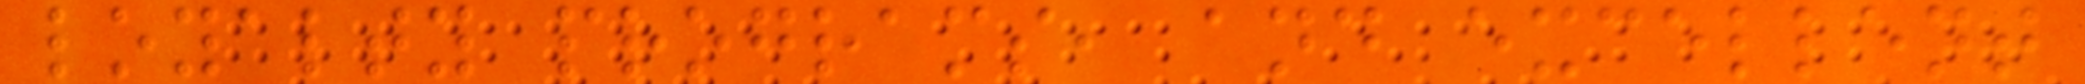loyalty programs, and excellent
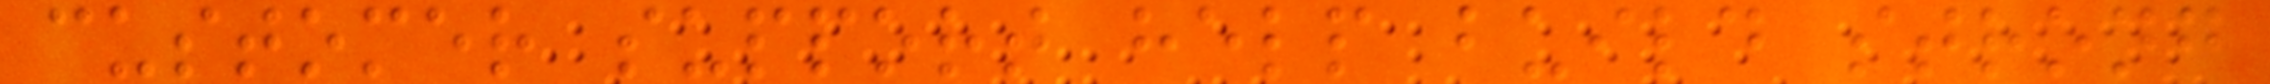customer support help build strong
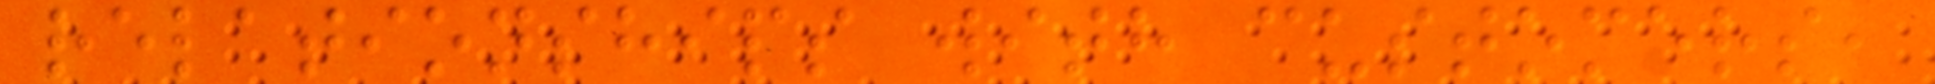relationships with customers,
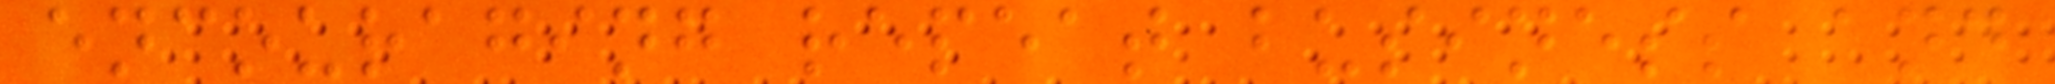encouraging repeat business and
